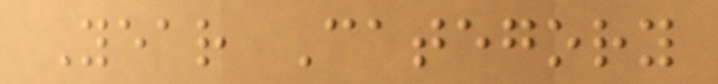Year Category
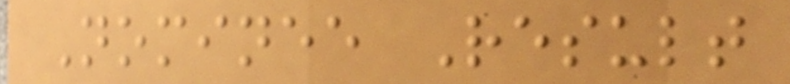Nominee Result
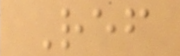Ref
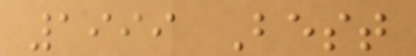1999 Best
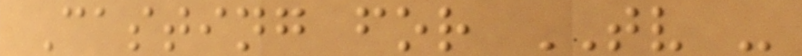Casting for TV -
